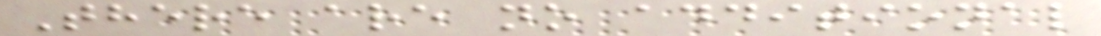There are no additional
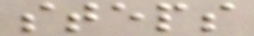steps
